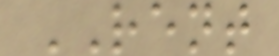RENT
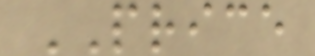PRICE
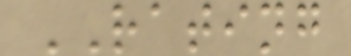RATING
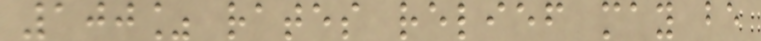100% rates relief may be
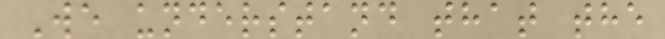We understand that the
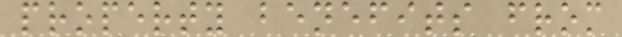property benefits from
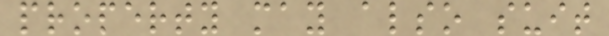property may also suit
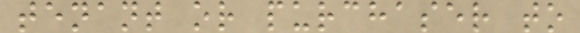tenant or purchaser to
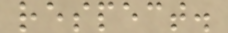respect.
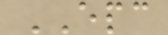EPC
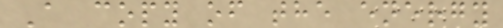A copy of the energy
